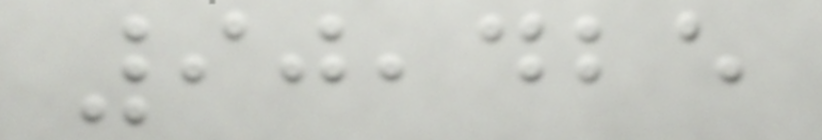90,425
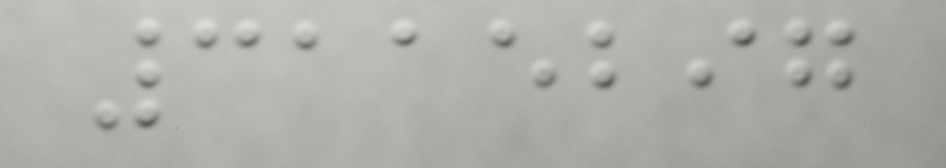3115297
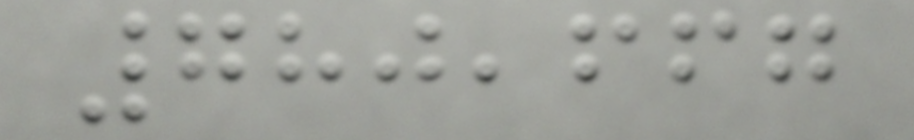780,667
